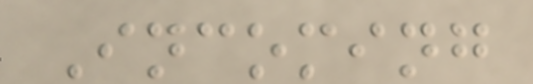Incoming
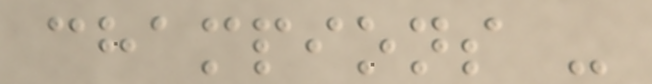champions -
